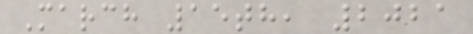March 15th, 2021
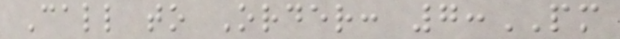Call to Order: 7:PM
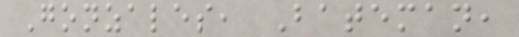Gonzales, Bateman,
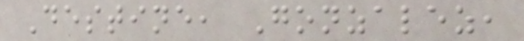Destine, Gonzalez,
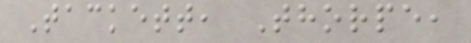Tackett, Thorpe,
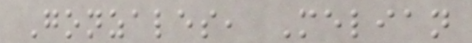Gonzales, Melian
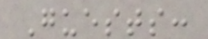Guests:
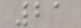21
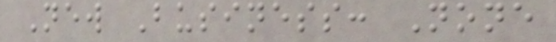New Business: None
